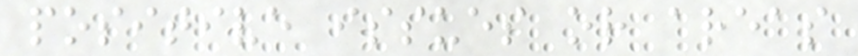positive issues or areas
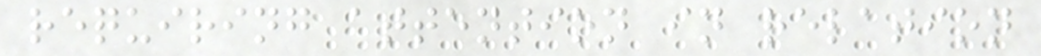requiring attention in relation
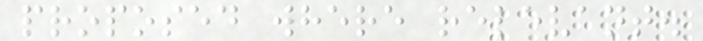proposed where relevant.
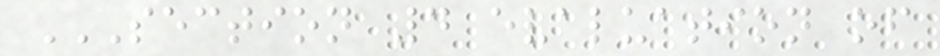SECTION 4 EVALUATION OF
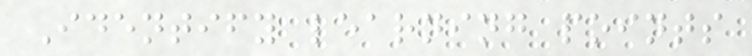Identify learning points
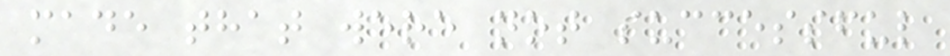made that were not successful
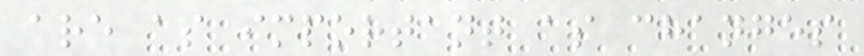are as important as changes
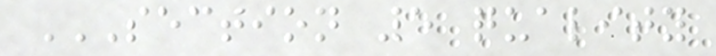SECTION 5 QUALITY
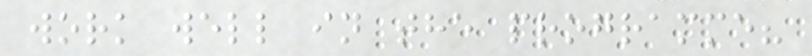work well in the programme?
